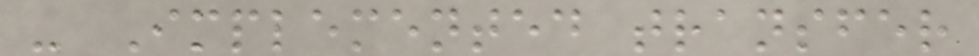- Implemented transfer
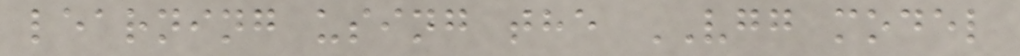learning using the VGG model
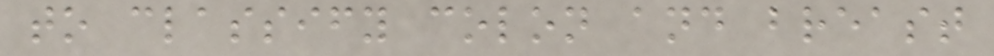to classify colon and breast
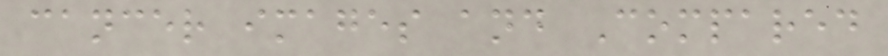cancer images and Compared
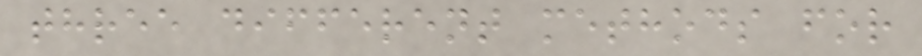three different methods for
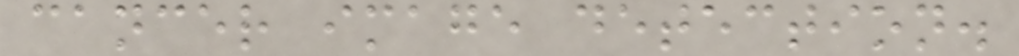cancer image detection.
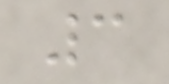3
